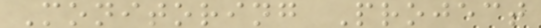Monitoring Project
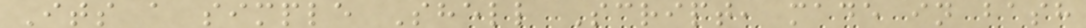Its a simple Shell Script, made in bash
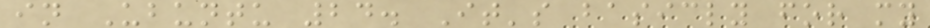in Ubuntu 24. It's basicly for my
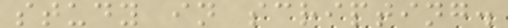study in scripting.
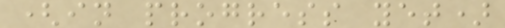(in progress yet)
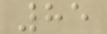85
